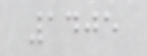1405
